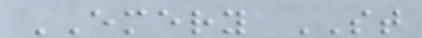EMERY ST
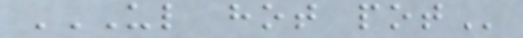UL HOT POT
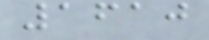1610
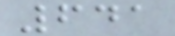641
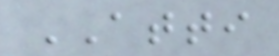ATTI
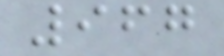967
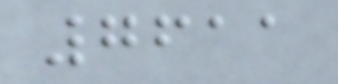7611
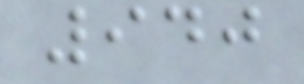940
